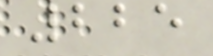225
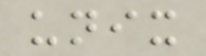unix
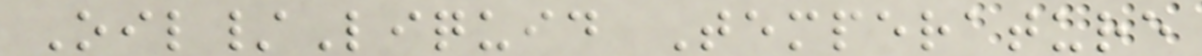Oil/Liquid Temperature
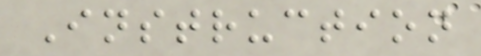Instruction
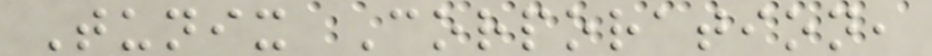Tunix Corporation,
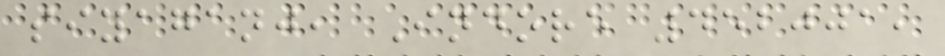siyaganj, Indore 452001,
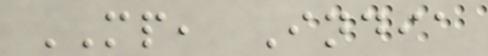MP, India
